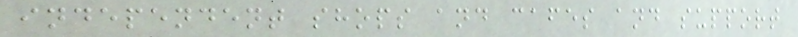independent shops and cafes and support
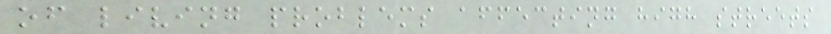of living problems affecting high streets
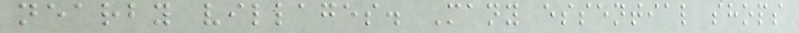nearby villages. Many essential shops
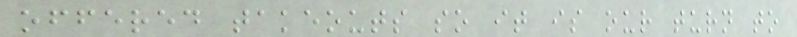offered takeouts so it is our turn to
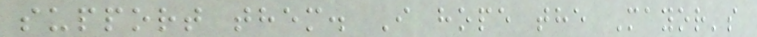support them. I hope the Mayor's
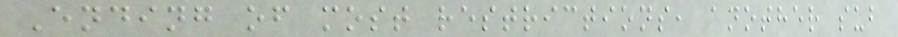Ending of most restrictions, another sub
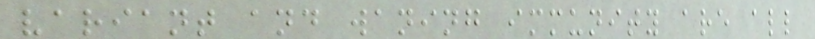variant and waning immunity are all
